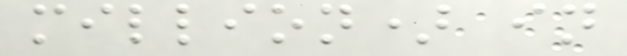million) in
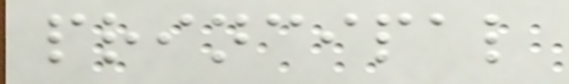principal
